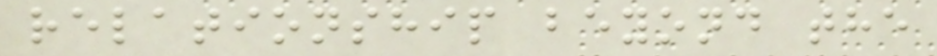relationship beyond the
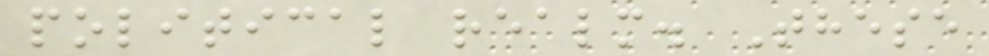political realm. These
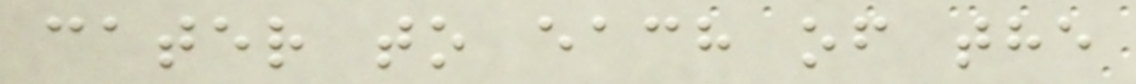cater to each of the
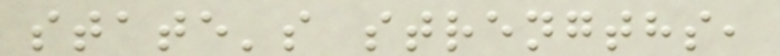state's strengths,
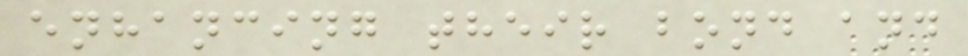enhancing their bond and
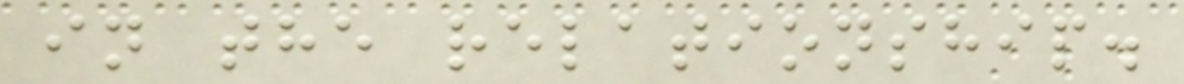in the relationship.
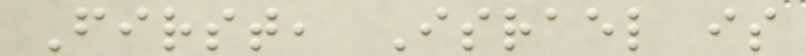First, Israel is
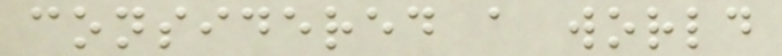considered a world
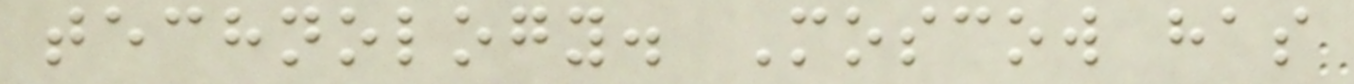technology. Moscow has
